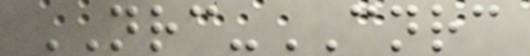NRC-CNRC
